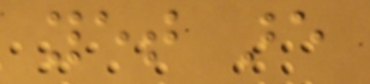yet are
